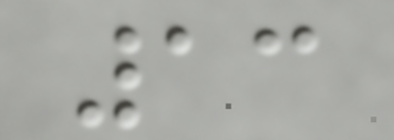13
